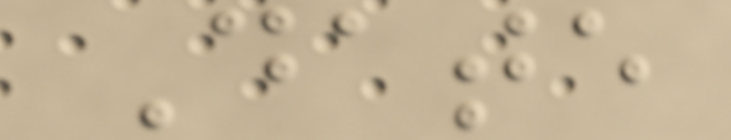Date
